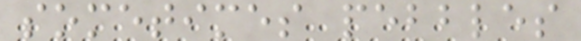sometimes pebbles
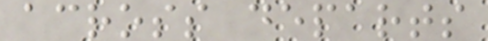across departs
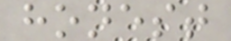honest
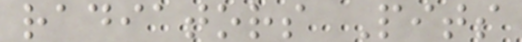radiators Pits
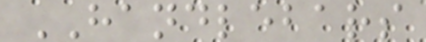HANDLEBARS
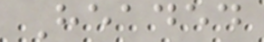Headed
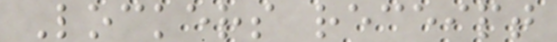Lockers receipt
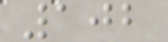102
